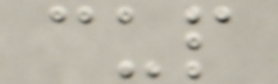cup
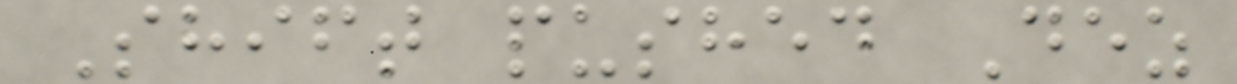Shift pushed Dez
